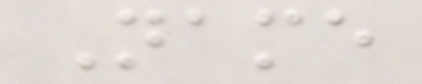Name
